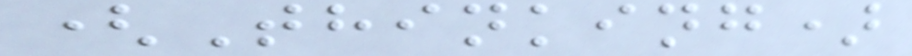(Thinking)
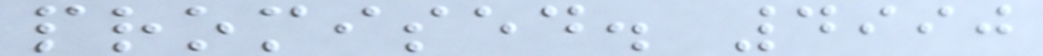promised. 4990
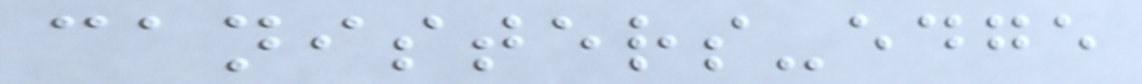canisters-edge
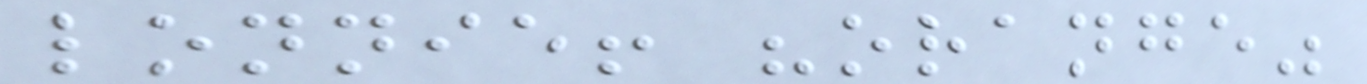lonnie! "orange"
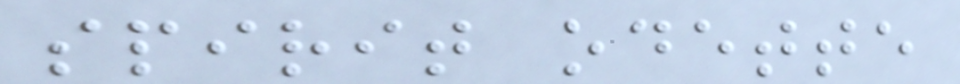spirit odette
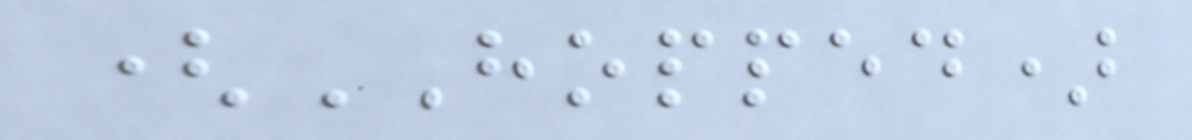(HOPPED)
